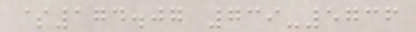$174.07 739-5736
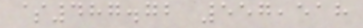$487.72 557,518
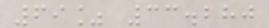69% 33.280
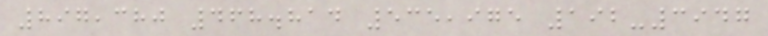897,380 468.814 535,975 192-3947
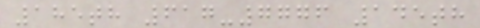185th 617-7776 145th
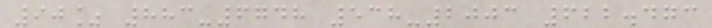90% 883-6748 538-2003 622.473
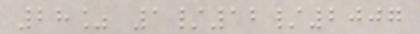28% 1/12/2007
